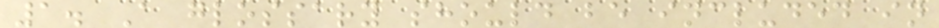1. A glossary should be included in
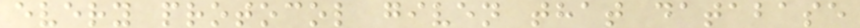every protocol given that database
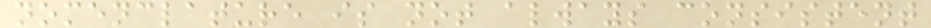nomenclature is not always consistent
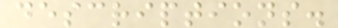descriptions.
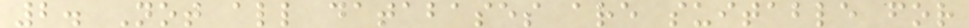2. Not all databases are suitable for
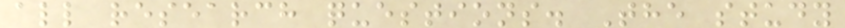all research questions. The study
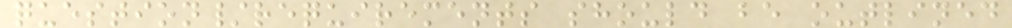question/requirements should be outlined
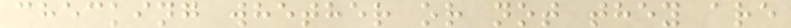checking whether or not they are
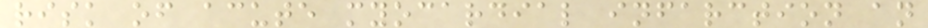risk of acute myocardial infarction an
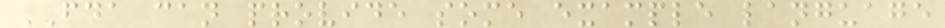FDA can provide some example language
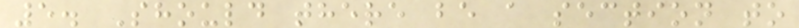5. Should there be a section to
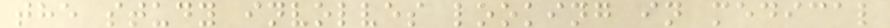the study involves looking in medical
